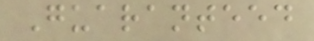Guaranteed
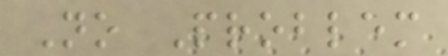No Problem
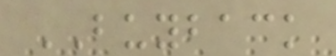BUYBACK
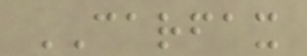CARFAX
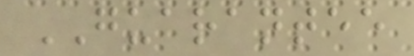GUARANTEE
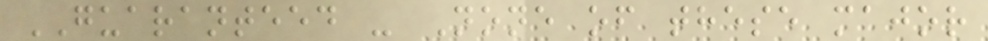GUARANTEED - None of these major
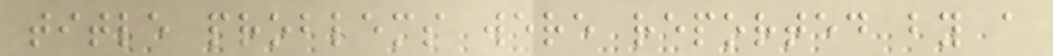title problems were reported by a
